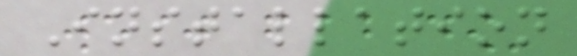Installation
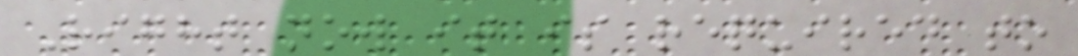Right now it is required to
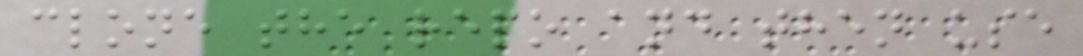clone the repo and then use
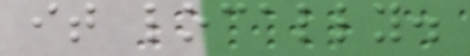it locally.
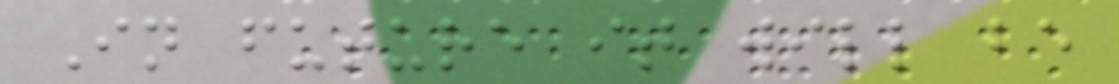In future it will be
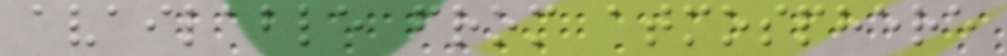available from atmosphere
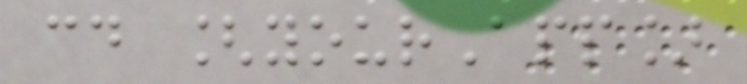cd [yourApp]
